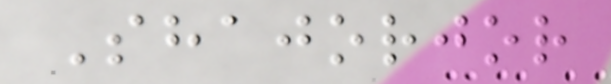Shajorjor
